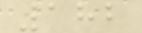182
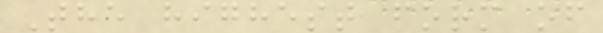The highest form of
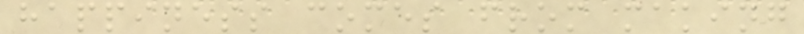happiness comes from making
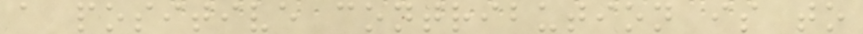a positive contribution is to
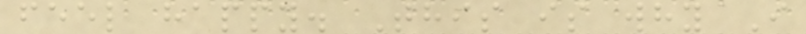feel happy. This is why I
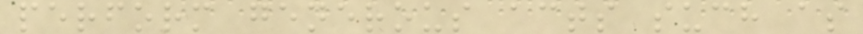perform generous acts such as
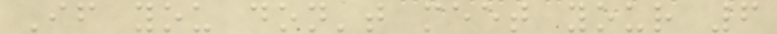If you don't meet your 6
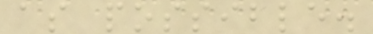as possible.
